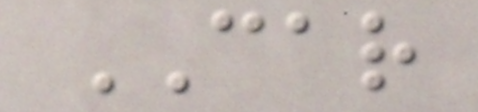CAR
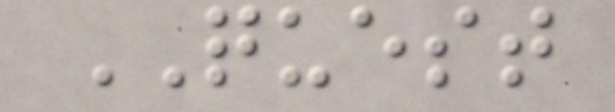QUEST
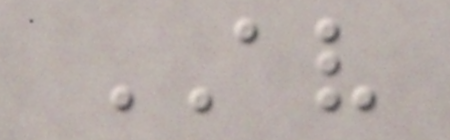AV
